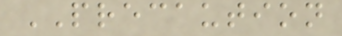PRECAUTION
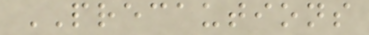PRECAUTIONS
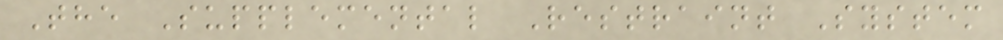The Supplemental Restraint System
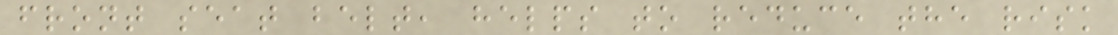front seat belt, helps to reduce the risk
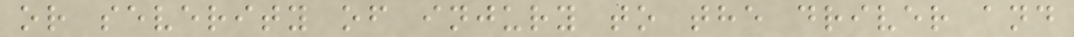or severity of injury to the driver and
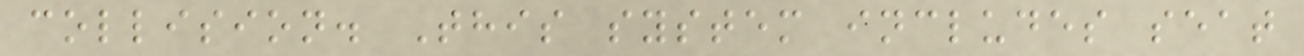collision. This system includes seat
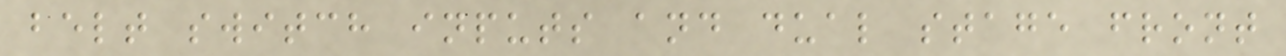belt switch inputs and dual stage front
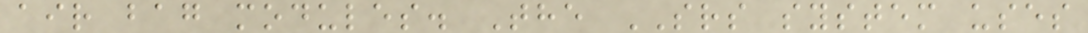air bag modules. The SRS system uses
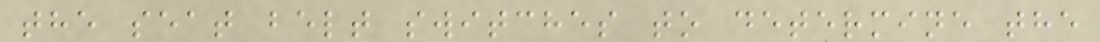the seat belt switches to determine the
